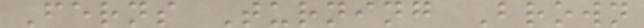Ferns Turning Brown
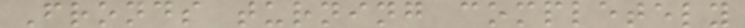Fronds turning completely
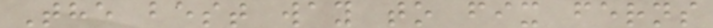The best way to fix ferns
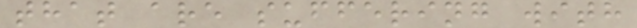that are suffering with
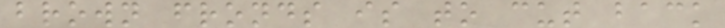brown fronds is to cut back
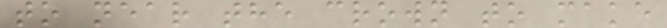to near the crown to make
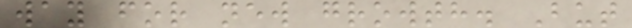way for new growth. But
